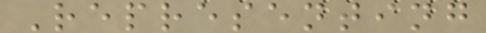Representing
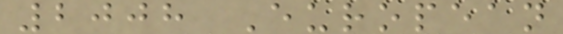2008 European
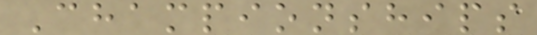Championships
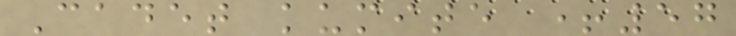Cadet kumite +57
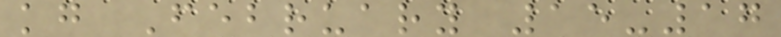kg February 15-17
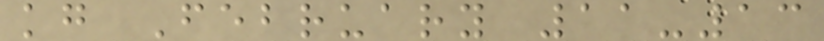kg February 11-13
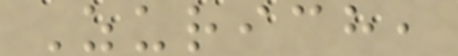Zurich,
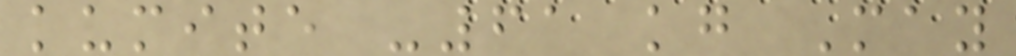kumite -61 kg May
